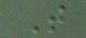T
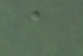a
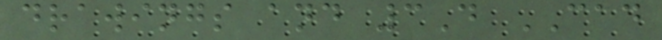drawings and 3D CAD
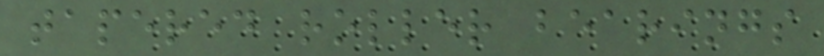tapered roller bearings
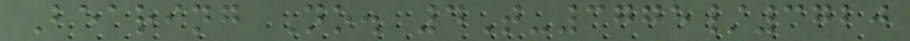Bearing No. 4T-3775/3720
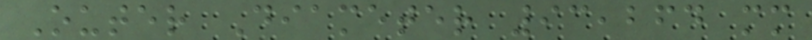Outer Diameter 93,264 mm
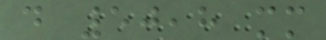d 50,8 mm
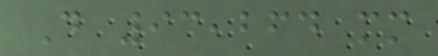D 93,264 mm
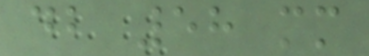db 58 mm
